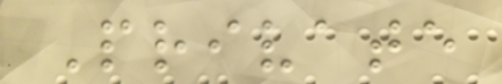Private
